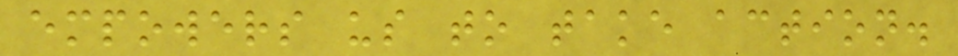empowers us to take action.
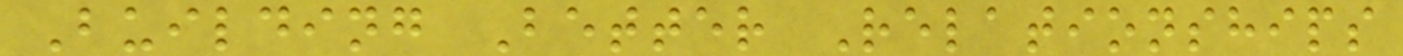Building Better Relationships
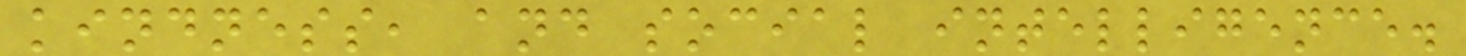kindness, and social intelligence.
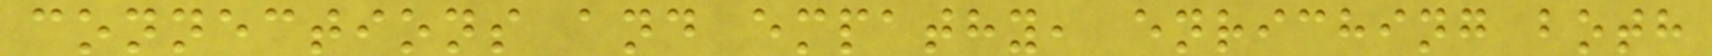connections and empathy, enriching both
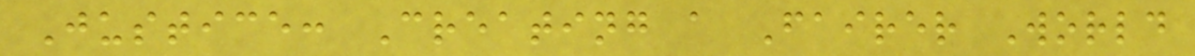Justice: Creating a Fairer World
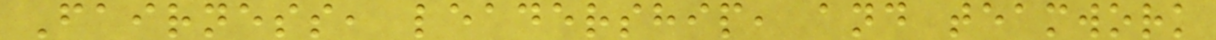Fairness, leadership, and teamwork
